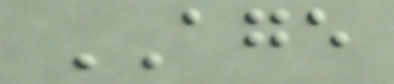AGE
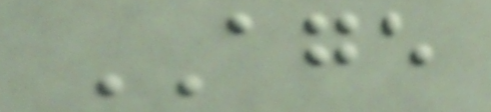AGE
